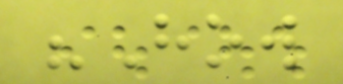"How
